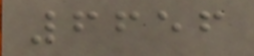6656
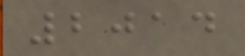2014
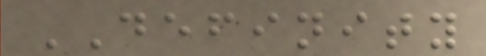DEFINITY
